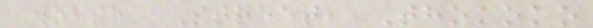Wobsha Street, Thokoko
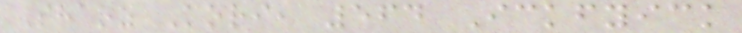Shaoz Kori, 564 Ickfyick
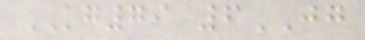KG79 6JG
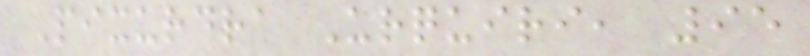Pixurdra Urquiri, 95
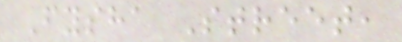Fysha Street,
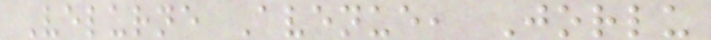Velurne Avenue, Jorlu
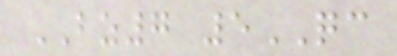BZ7 5QC
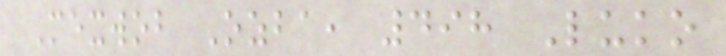Mexwob Ozba, 498 Luko
